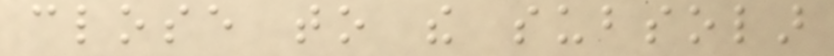close to the subsolar
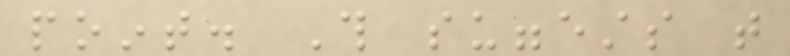point. This suggests that
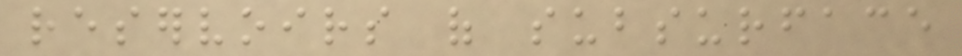reservoirs of subsurface
